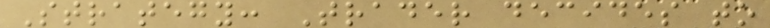Strategy: Trader decides to
